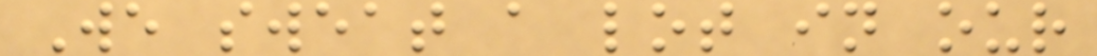We sweat a lot in our
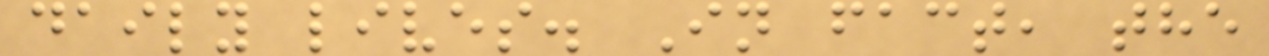daily lives. In fact, the
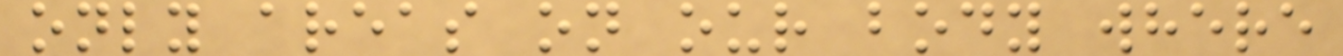only areas on our body where
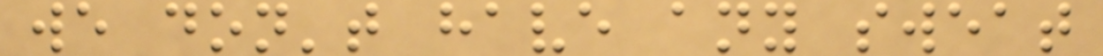we don't have any sweat
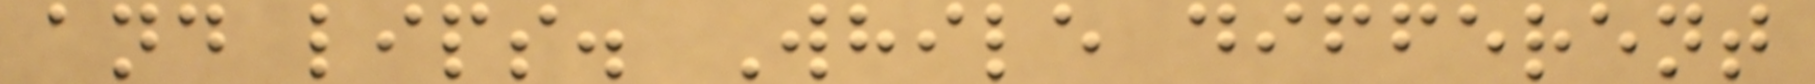and lips. While different
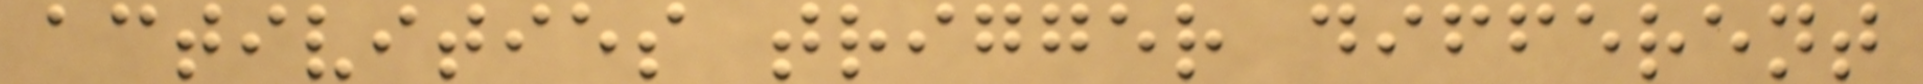activities trigger different
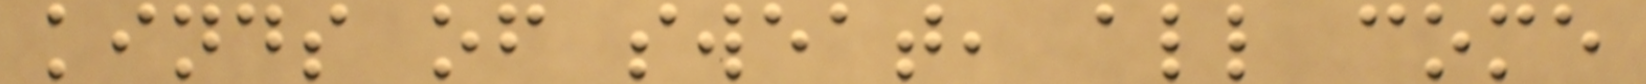kinds of sweat, all come
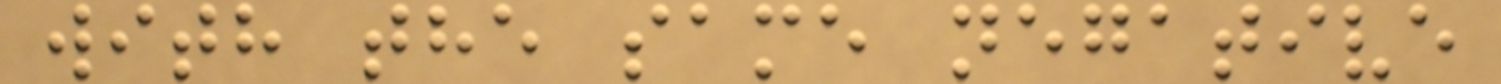with the same negative
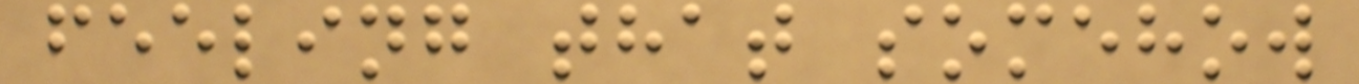feeling that somehow
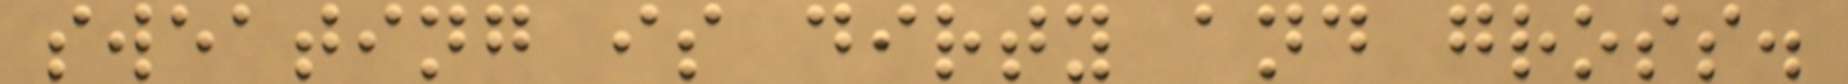sweating is dirty and gross.
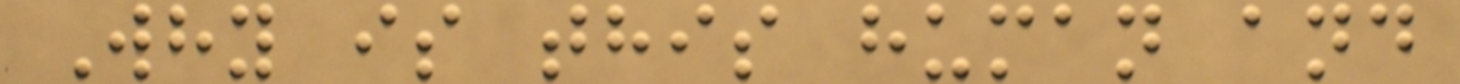Why is this human and
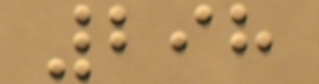298
